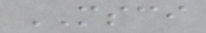MSCI
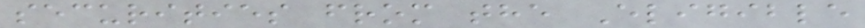securities from the Eligible
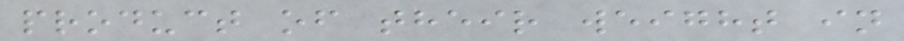product of their weight in
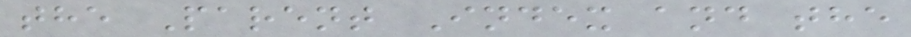the Parent Index and the
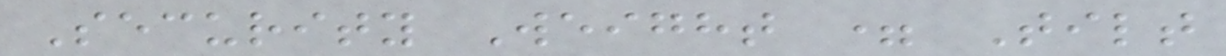Security Weight = Tilt
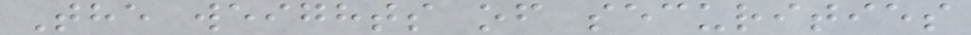The weights of securities
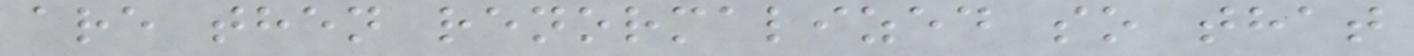are then renormalized so that
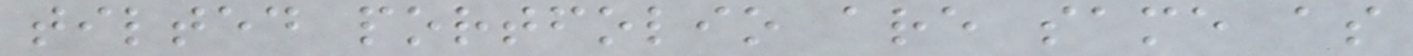tilted portfolio are same as
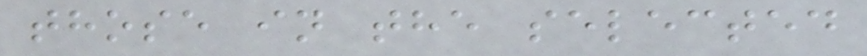those in the selected
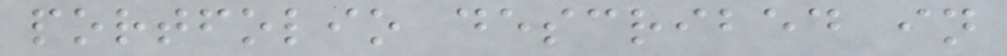portfolio described in
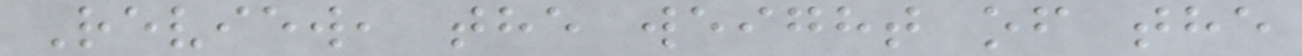Review, the weight of the
